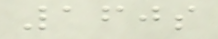160s
